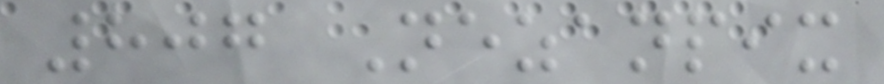807 Nezanpix
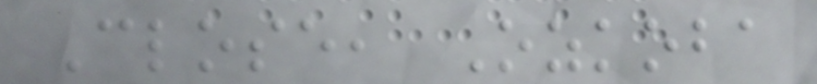Close, Ozkoba
